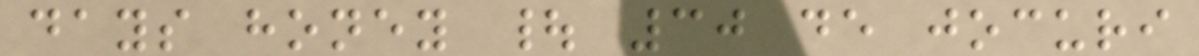days honey | 30 de jocuri
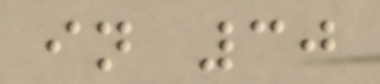in 30
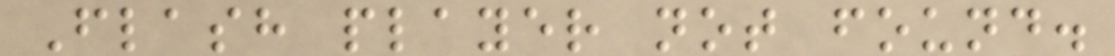Flash player not found.
